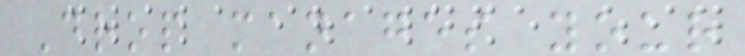Drop manages your
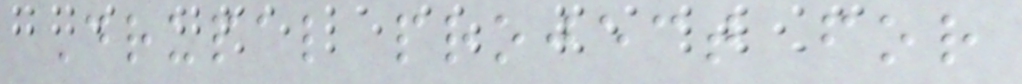Drupal project for
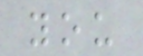you
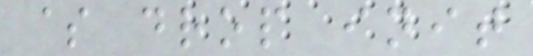$ drop init
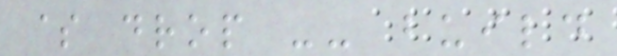$ drop -- build
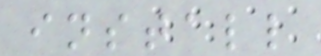install
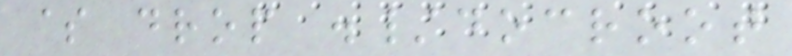$ drop ./docroot
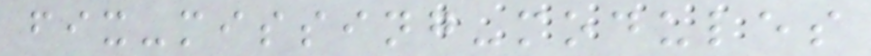fix-missing-modules
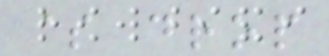$ drop
